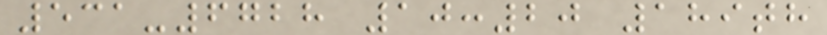531-6728 10:20 189th
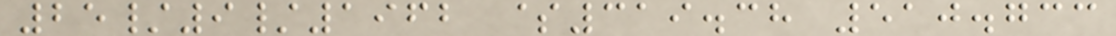25/9/1962 $319.38 510.733
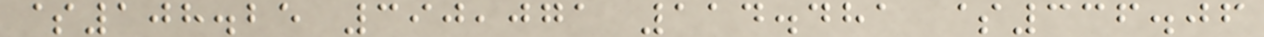$108.25 390,071 114.481 $336.06
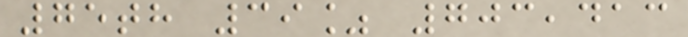75th 39% 703,413
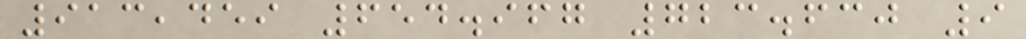913,459 654.967 723.630 9
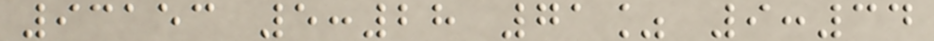93153 5:28 71% 9:34
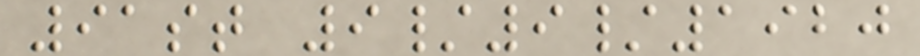91st 9/9/1920
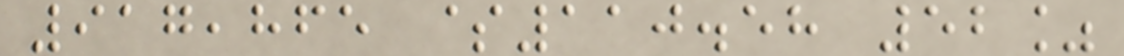917,865 $110.58 52%
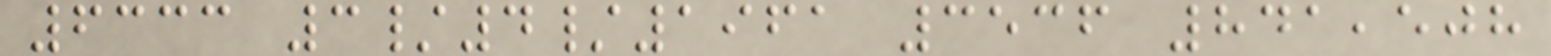6333 3/4/1961 3536 841,508
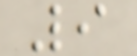9
